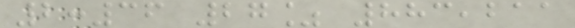2:36 27% 883,211
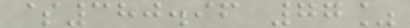$380.96 77%
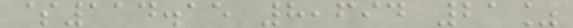$114.15 8,694 21%
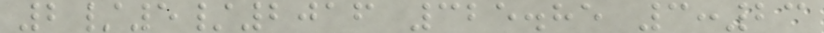2/5/2016 325.85 3:23
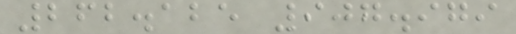262.125 907.979
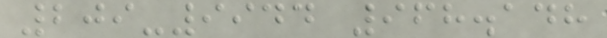209-9944 968.148
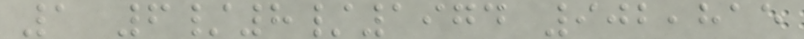1 6/8/1974 902,815
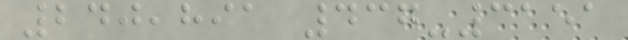240,891 437-3151
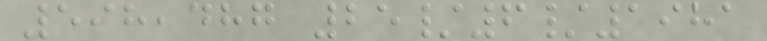598,487 25/6/1981
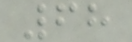68
